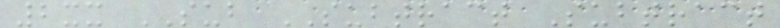2xx SUB SUBTRACT Subtract
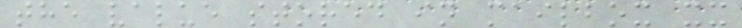the value stored in mailbox xx
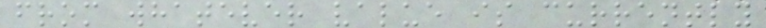from whatever value is currently
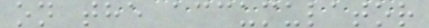on the accumulator
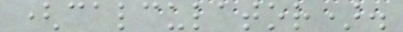(calculator).
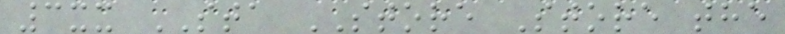3xx STA STORE Store the
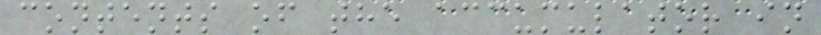contents of the accumulator in
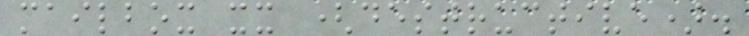mailbox xx (destructive).
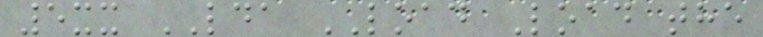5xx LDA LOAD Load the
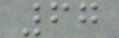67
